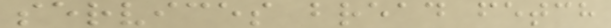services bread fetch
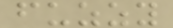fuzzy
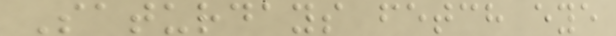Saturdays fetch eye
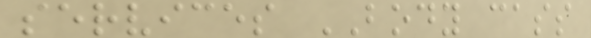services BODY cass
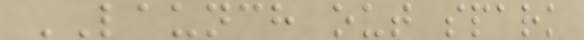LAUNCH out spark
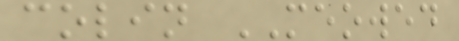colin MEOWED
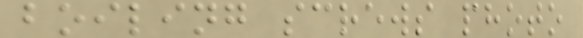boiling screws photo
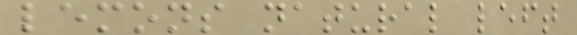lemons natural left
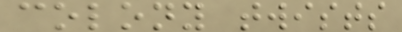colony twists
